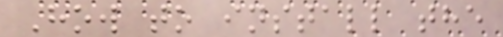How to install the
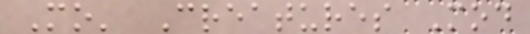Mo' Creatures Mod
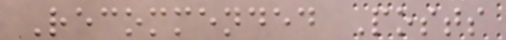Recommended Posts
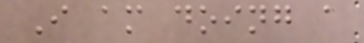I am doing a
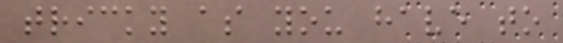tricky as you have to
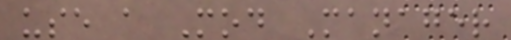use a Mod Manager
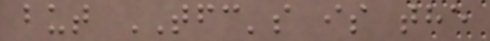but TFC's is the
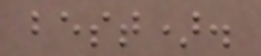best).
